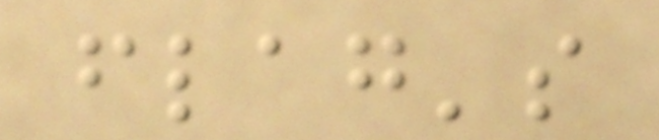flag's
